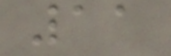11
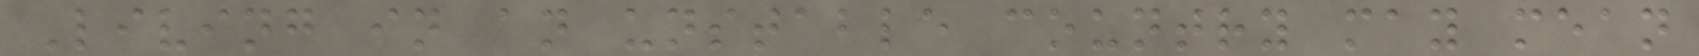Living in an unstable country may mean
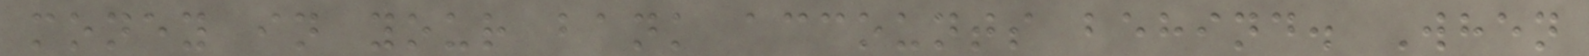money in your bank accounts behind. When
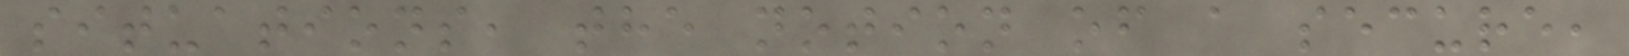situations, the notion of a secure,
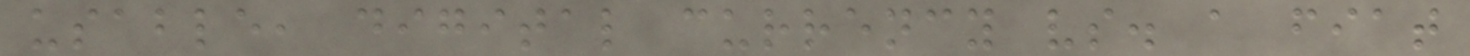usable, digital currency vs. a fiat
